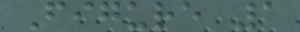Figure 1
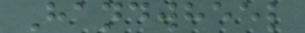Handwheel
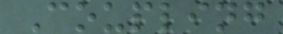Coupling
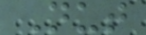Nut
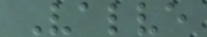Valve
